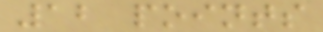12 points
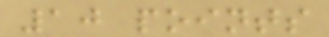10 points
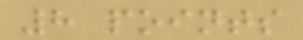8 points
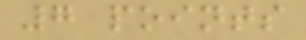7 points
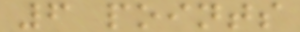6 points
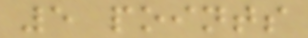5 points
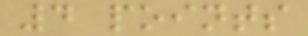4 points
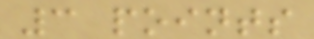3 points
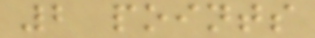2 points
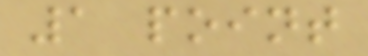1 point
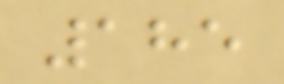185
